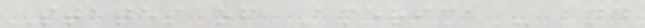States of America - and
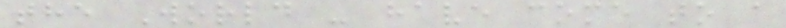the World - have come to a
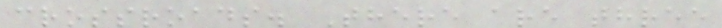crossroads. There are three
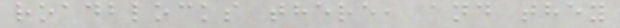roadblocks there, and they
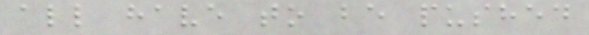all have to be pushed
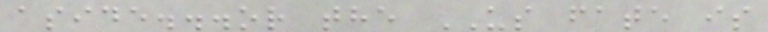aside...or the US fate is
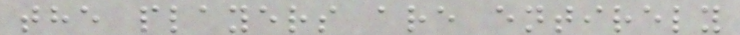the players are entirely
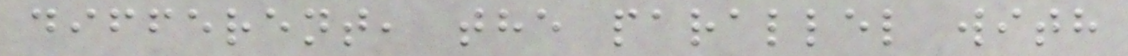different, the parallel with
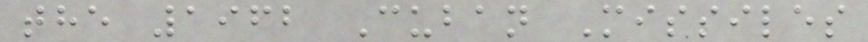the 1962 Cuban Missiles
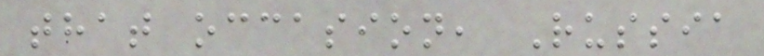that occasion, Russia
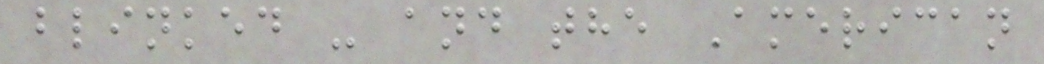blinked - and the American
